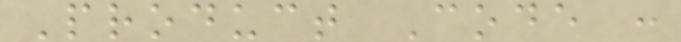Product Code :
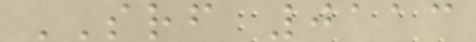SRF 0113
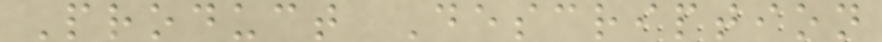Product Description
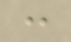:
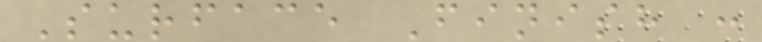Surface Finish :
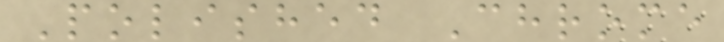Polished Chrome
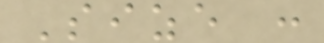Size :
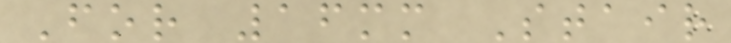For 16mm Stair
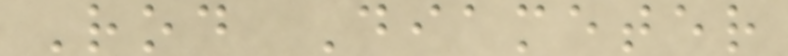Rod Diameter
